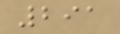291
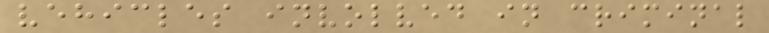vehicles involved in criminal
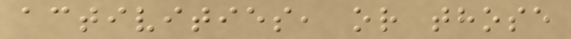activities, or those
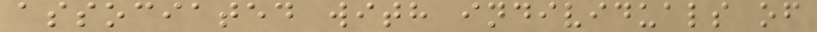associated with individuals of
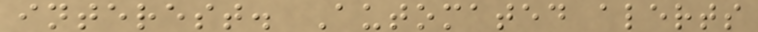interest. Automated alerts
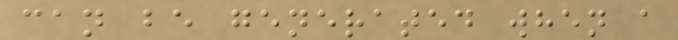can be generated when a
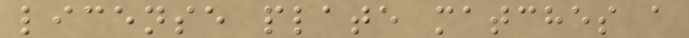license plate matches a
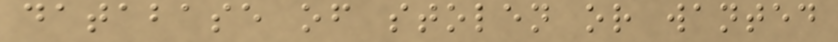database of stolen or wanted
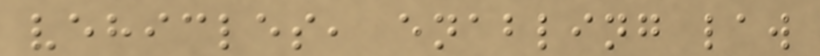vehicles, enabling law
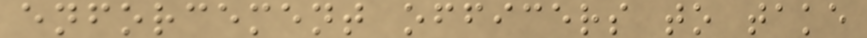enforcement officers to take
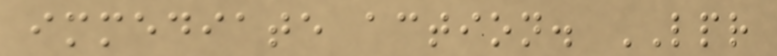immediate action. LPR
